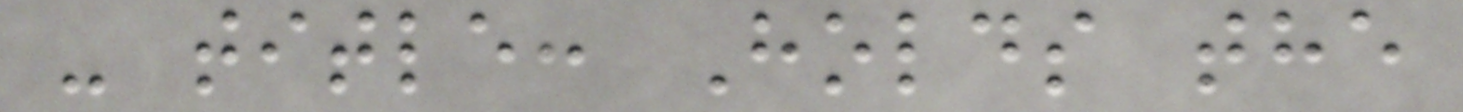- title: Holds the
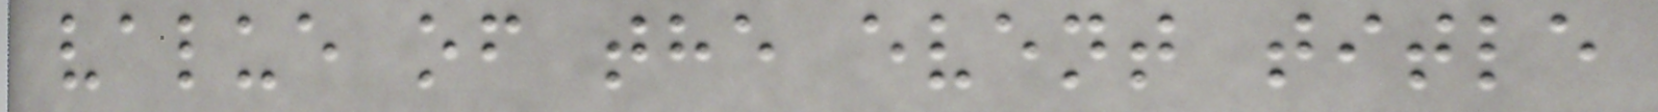value of the event title
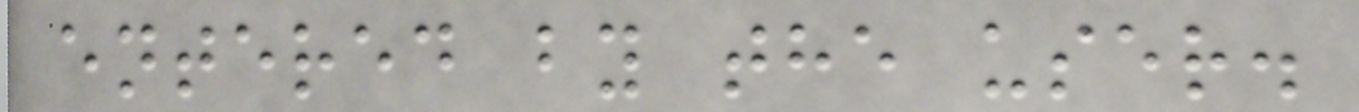entered by the user.
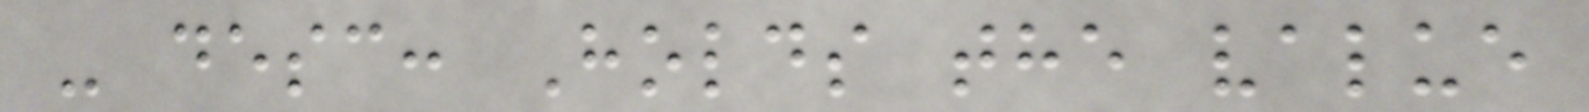- desc: Holds the value
